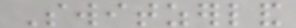Switzerland
